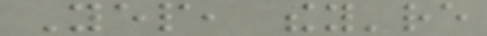Yep, they're
